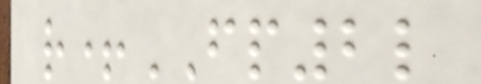r+FP2l
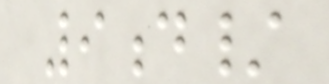9d/
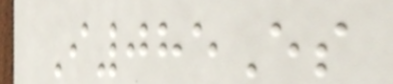I085Es
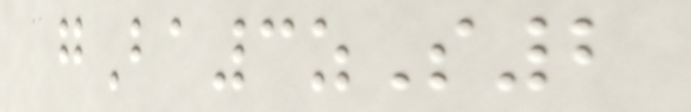gBa3zS2
